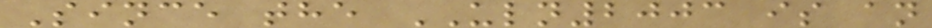Since the ULN2003 is an
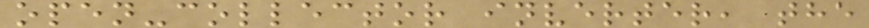open-collector inverter, the
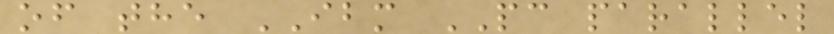of the IBM PC parallel
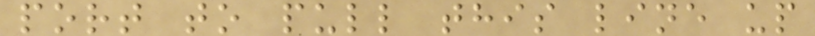port to pull this line up
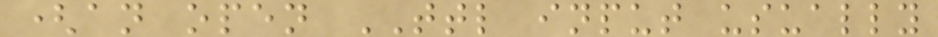(an open TTL input usually
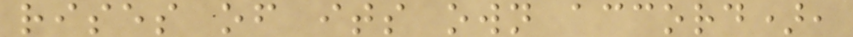rises of its own accord),
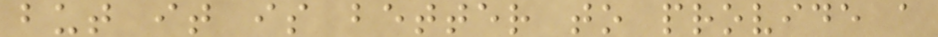but it is better to provide a
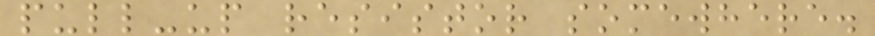pull-up resistor somewhere.
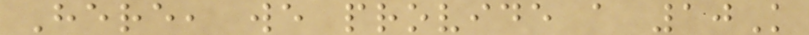Here, we provide a 10K
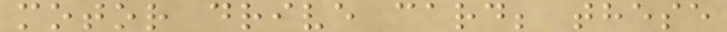motor drive card; these
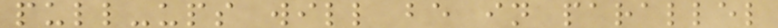pull-ups will be in parallel
